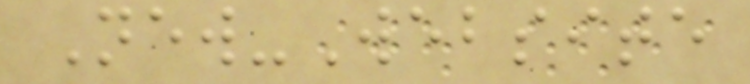New-Website
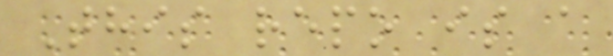This repo is a
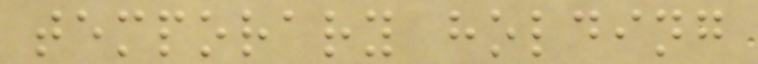temporary holding
